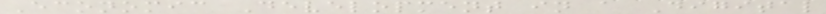Economic Development in a Digital
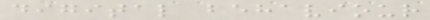digital behaviour
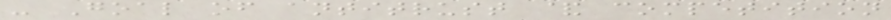- Goal of antitrust & competition
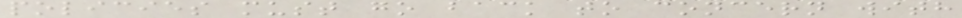policies must go back to concern with
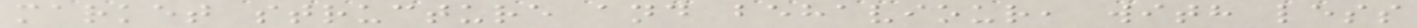market structure and behaviour, with less
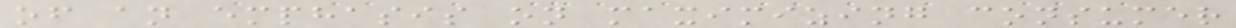of an emphasis on maximizing consumer
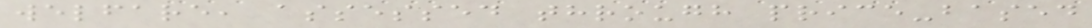welfare, assessed through price-based
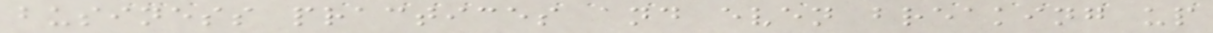business practices and even breaking up
